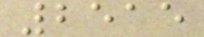2515
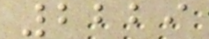2229
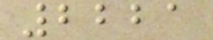2221
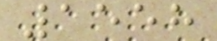1558
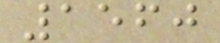1560
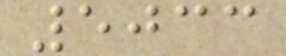5033
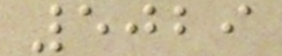5029
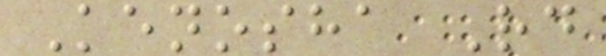Kenosha Rd
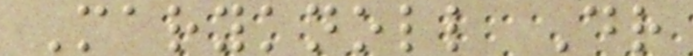Maryknoll Dr
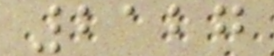2127
